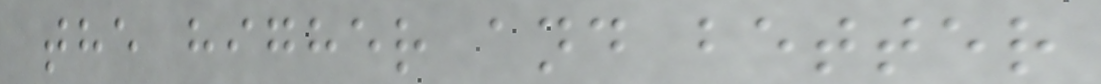the higher and better
